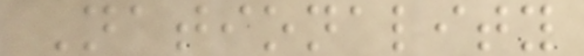Nationality
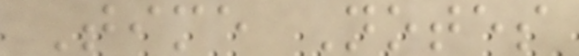Time Notes
